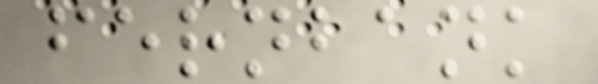fernbank
